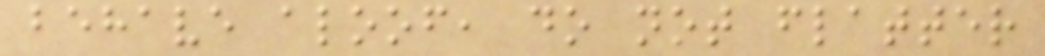behave aloof, do not flatter
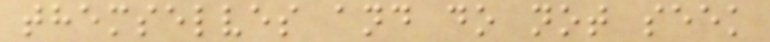themselves and do not seek
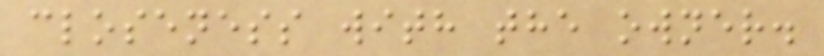closeness with the owner.
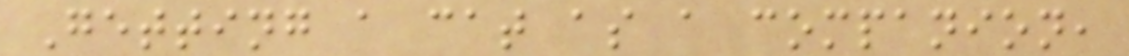Getting a cat as a companion,
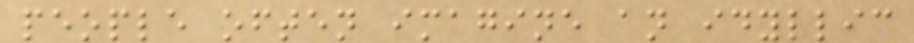people often imagine an idyllic
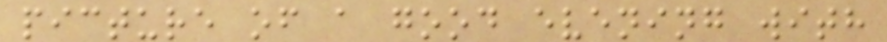picture of a good evening with
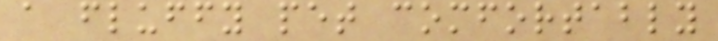a fluffy pet comfortably
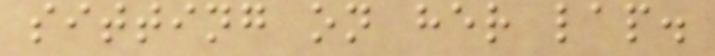sitting on her lap.
